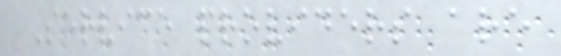Service providers are
